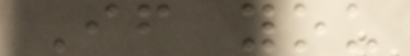If you
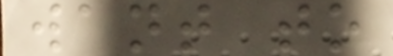want to
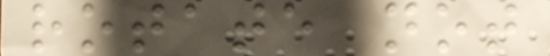rotate not
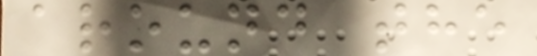around the
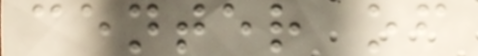center of
